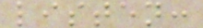listen:
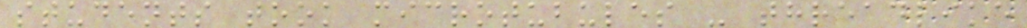students took microtubules - threadlike
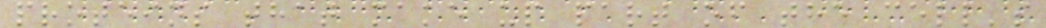proteins that make up part of the cell's
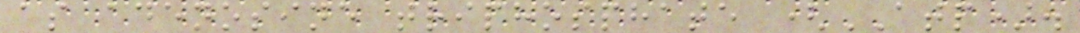as adenosine triphosphate (ATP).
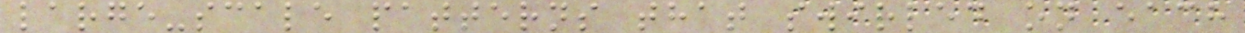large-scale patterns that swirled on each
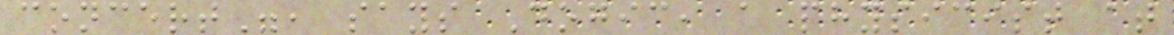concert", says Dogic, a physicist at
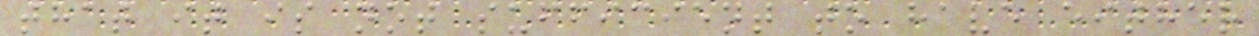that it is not sufficient to have either
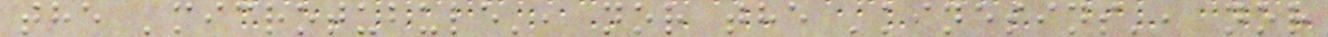the 'microtubule', nor the 'kinesins', nor
